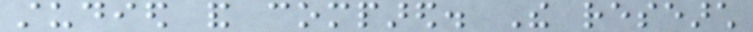studied and compared. The research
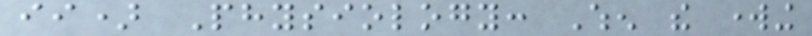ii) Physiology: When the working
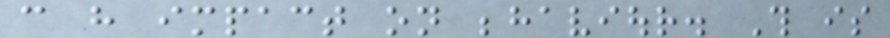can have impact on behaviour. This is
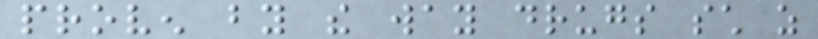proven by the way drugs such as
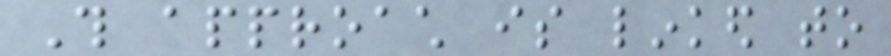This approach is linked to
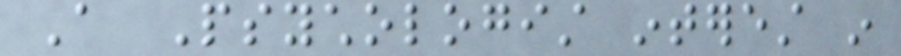A Psychologist interest in
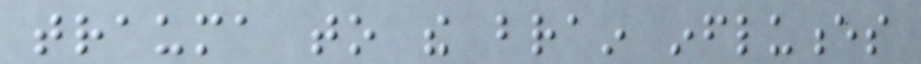trauma to the brain influences
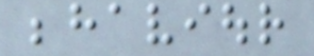behaviour
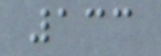133
